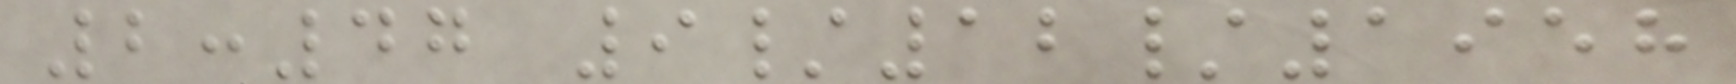2:47 9/12/1958
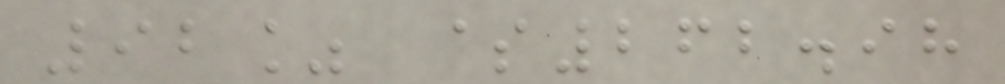92% $262.98
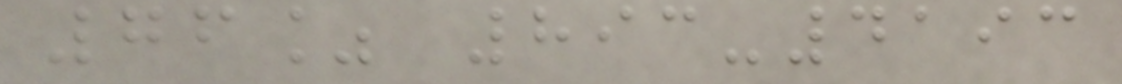76% 893-4193
